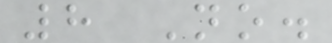8 No.
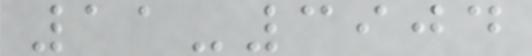11-3904
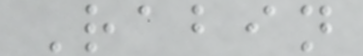Rabin
